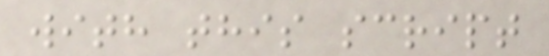with this script
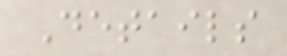Details
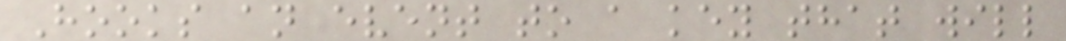Hooks an event to a key that will
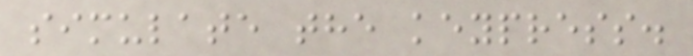simulate the keypress.
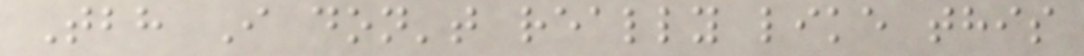Tbh I don't really like this
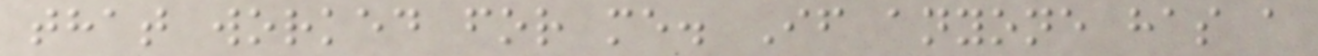that worked for me. If anyone has a
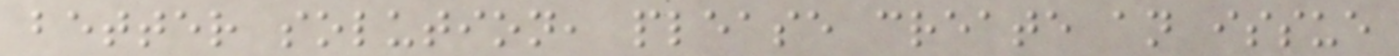better solution, please create an issue
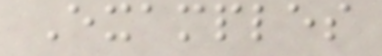Examples
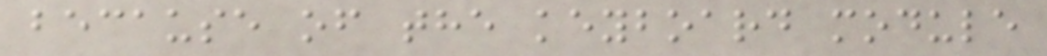because of the keyboard module
